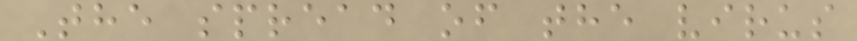The spread of the virus
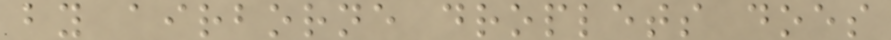by airborne droplets does
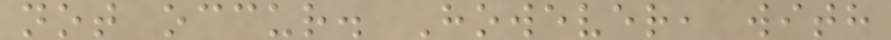not occur. However, with
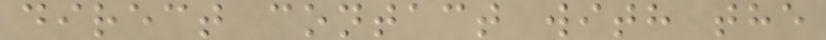direct contact with the
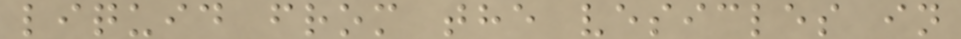liquid from the vesicles in
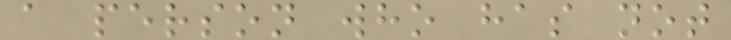a person who has not
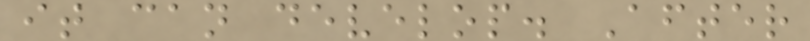it can develop. After
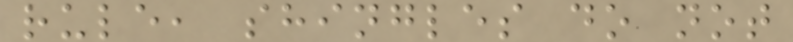rule, shingles do not
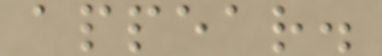appear.
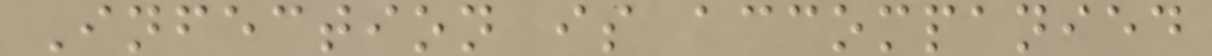Infection is accompanied
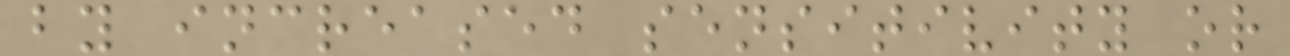by increased sensitivity or
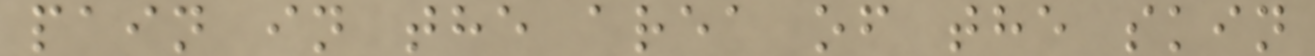pain in the area of the skin
